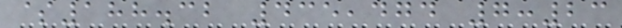$188.32 435,474 7:23
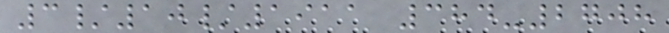3/10/1911 384-2708
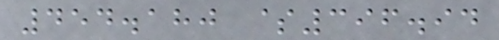454.180 $396.94
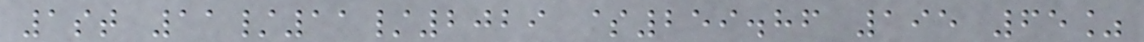1st 11/11/2029 $259.86 195 65%
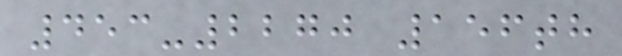453-2270 156th
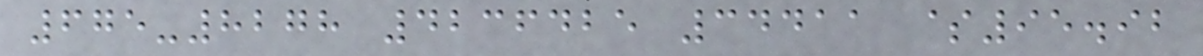675-8278 4236425 34411 $95.92
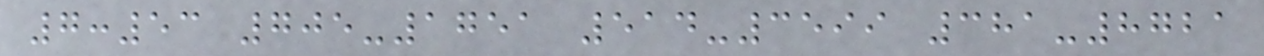7:53 705-1751 514-3599 381-8721
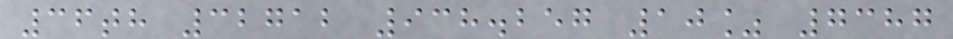36th 32712 938.257 10% 7387
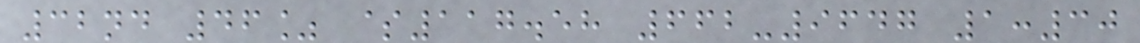32nd 46% $117.58 662-9647 1:30
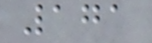171
